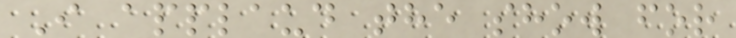I applaud the show for
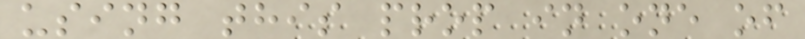using this prop in one of
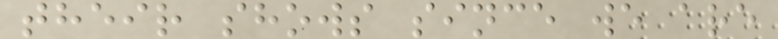their shows since we are
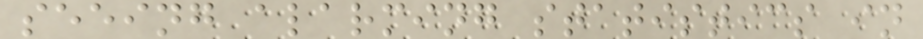seeing alarming statistics in
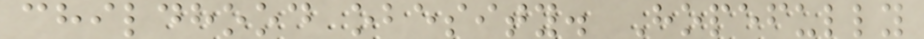childhood obesity. Hopefully
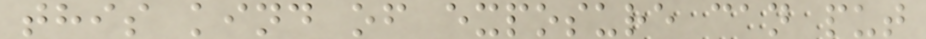this kind of exposure can put
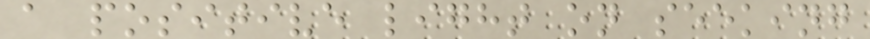a positive light on seeking
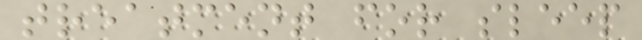treatment for sleep
